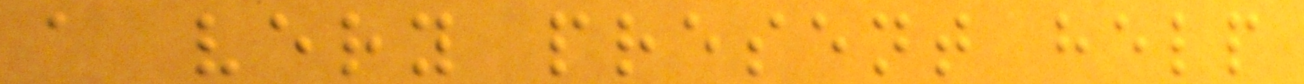a very present help
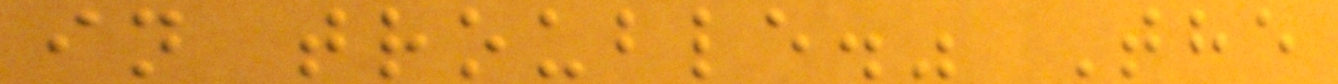in trouble." The
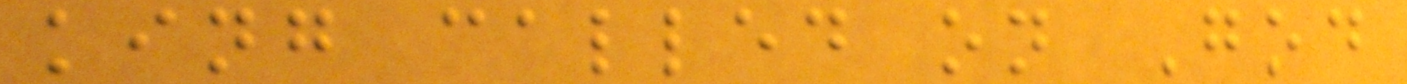king called on God
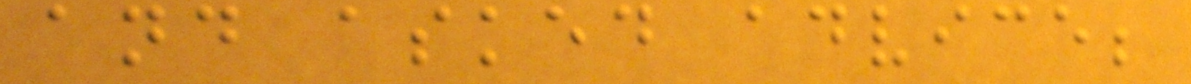and asked advice;
